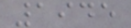1945
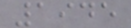1945
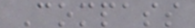Compass
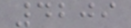4209
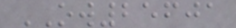OW25601
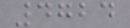4724
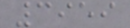3959
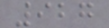927
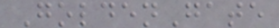GoldenGate
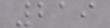219
